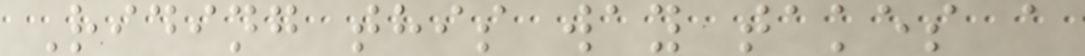Riding this way takes a
